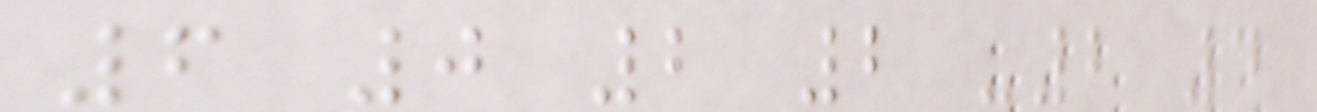6 0 2 2 -2 4
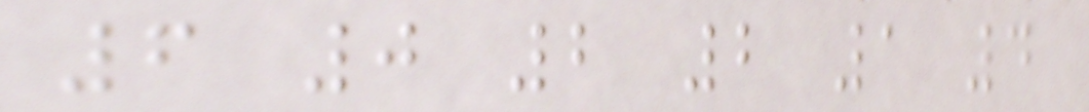6 0 2 2 1 4
